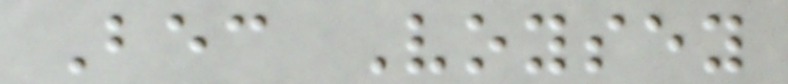Bec Voysey
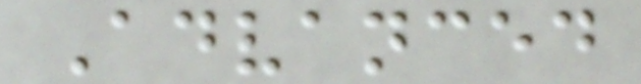Advanced
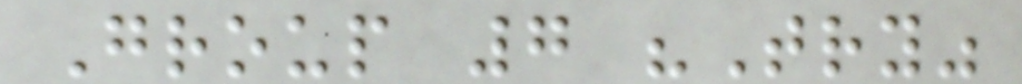Group 7 "Try"
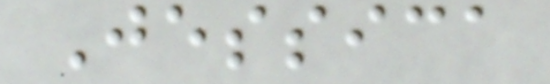Jessica
